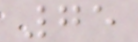75
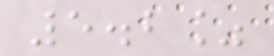5.2%
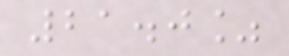21.0%
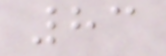83
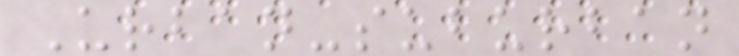Urban-suburban
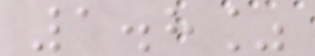1.8%
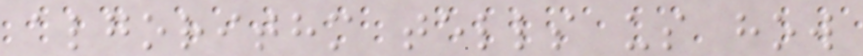algorithm tells us how
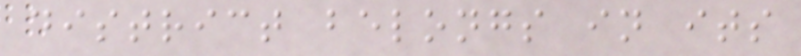district belongs in its
